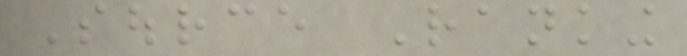Source Ranking
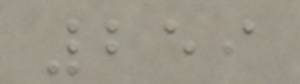259
